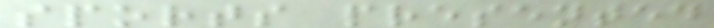sports presented
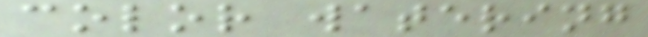color watering
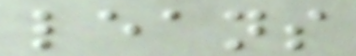leans
